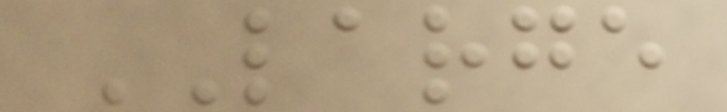LARGE
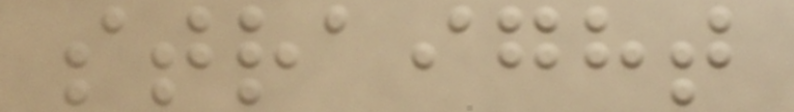straight
